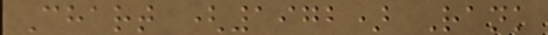Chart (1972) Rank
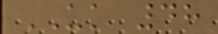UK 48
